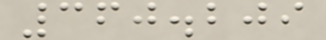360.209
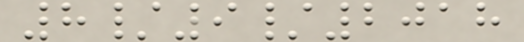8/9/2018
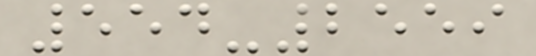554-2559
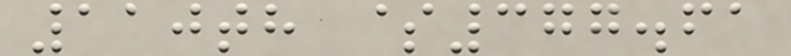110th $377.61
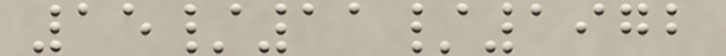15/11/1972
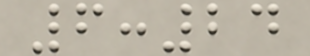6:24
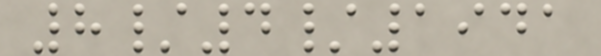8/4/1941
